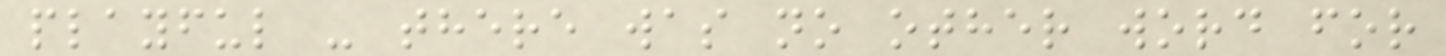playful - there was no other word for
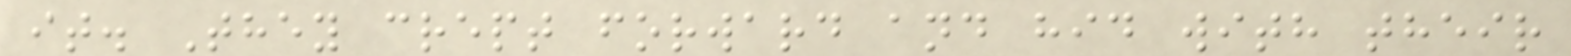it. They crept forward and hid with their
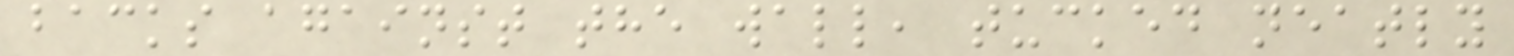backs against the wall, tucked neatly
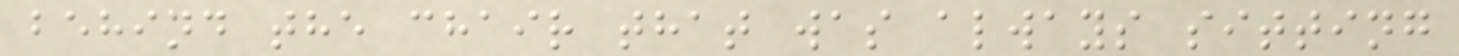behind the chair that was always sitting
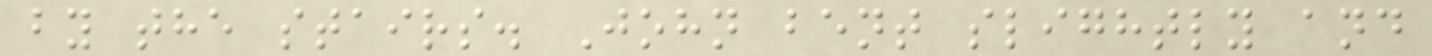by the stairs. John bent slightly and
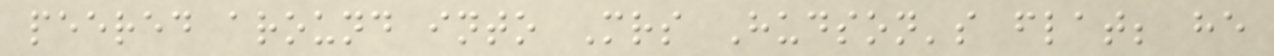peered around into Mrs Hudson's flat; he
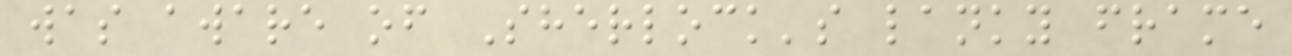was aware of Sherlock's lanky frame
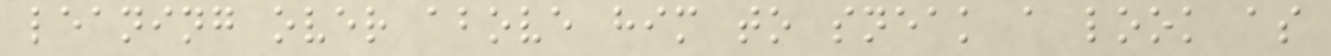leaning over above him to sneak a look as
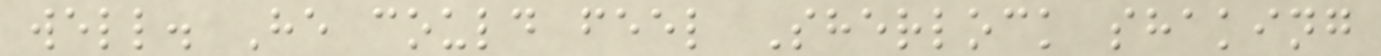well. He could feel Sherlock shaking
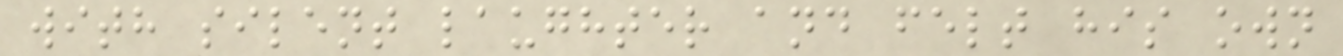with silent laughter and felt his own
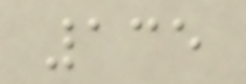135
